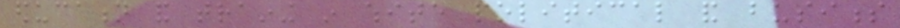education and training in white political and business
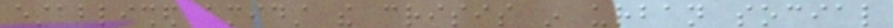established amidst the crisis in urban social
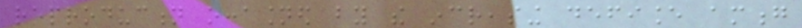reproduction occasioned by the increasing defiance among
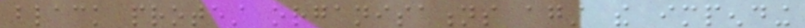black protest organisations against the impending
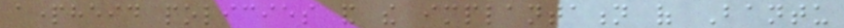apartheid policies and the implantation of Bantu
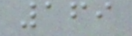169
